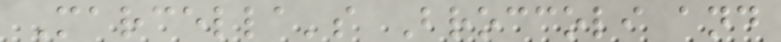Marcella's Broccoli and
